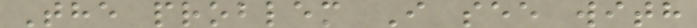The problem I see with
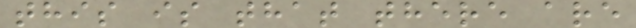this is that there are
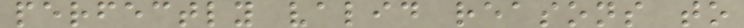perfectly valid reasons to
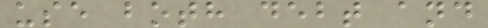use both debt and
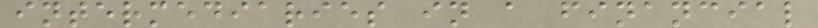intermediaries in a financial
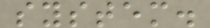system.
